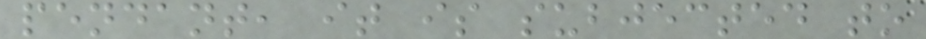pendant, it is subjected to
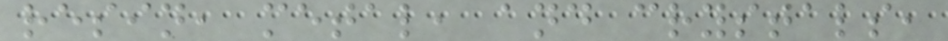resin, metal, and crystals,
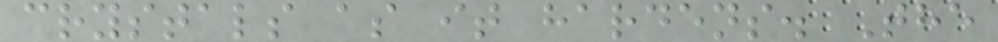crystals as it hardens. The
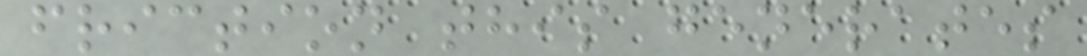friction this generates
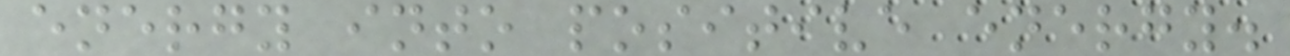energy into positive energy.
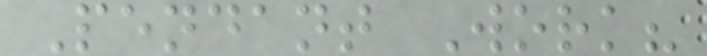Pendant Work?
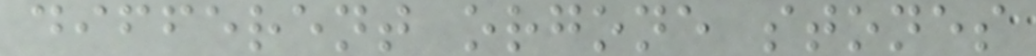different orgone stones
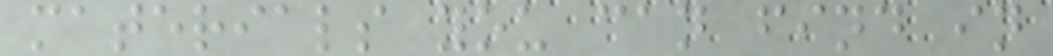materials you can find in
